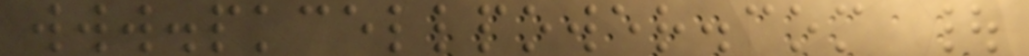www.pkcellpower.com |
